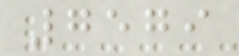7579
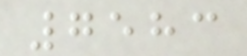7583
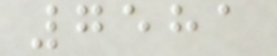7581
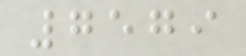7579
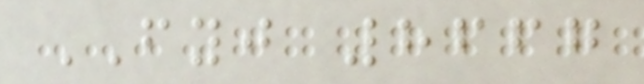FYJ 8667
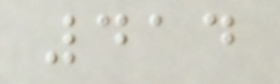414
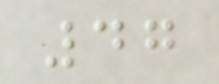47
